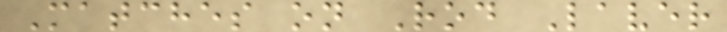Matches on Rod Laver
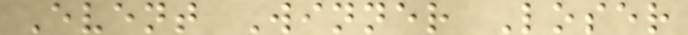Event Winner Loser
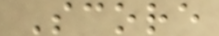Score
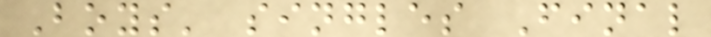Boys' singles Final
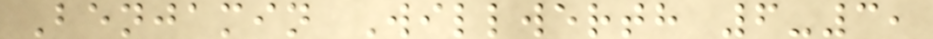Benjamin Willwerth 6-3,
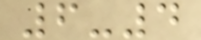6-4
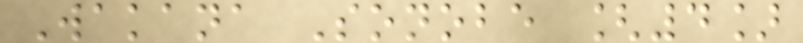Wakana Sonobe [4]
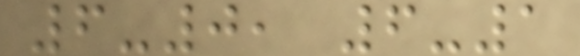6-0, 6-1
